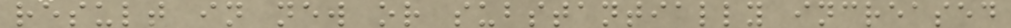result in new or substantially increased
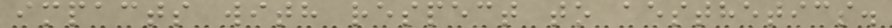impacts with respect to aesthetics.
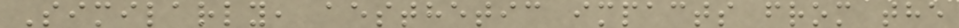Similarly, aesthetic impacts from the
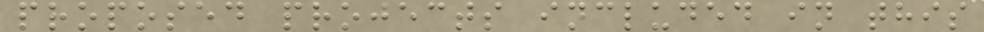proposed projects included in this
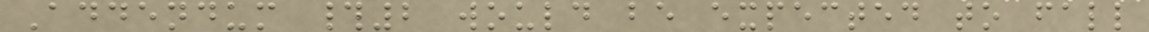Addendum #2 would be expected to fall
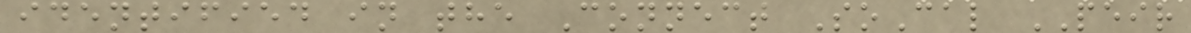identified in the Connect SoCal PEIR
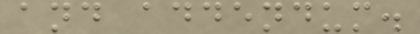and addendum.
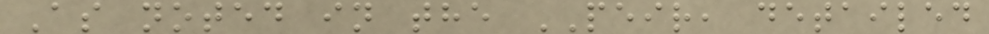As noted in the PEIR, detailed
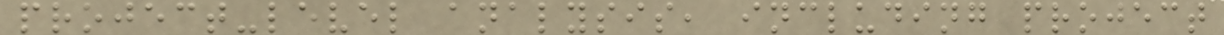project-level analysis, including project
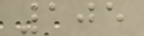105
